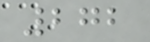272
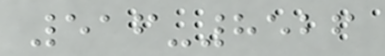516-8526
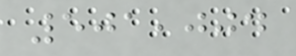501,004
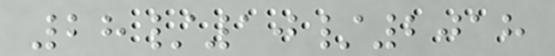28/10/2018
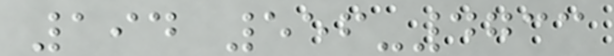194 556-4733
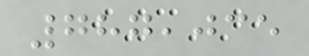787,035
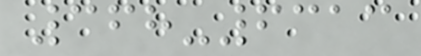368-6313
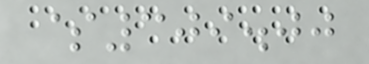$309.00
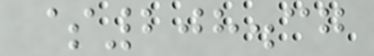$208.37
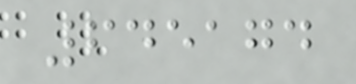645174
